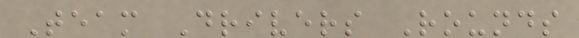Team Drivers Rounds
